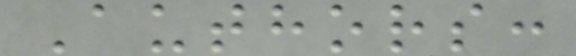Authors:
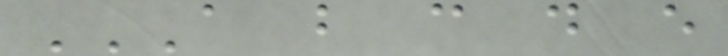A B C D E
